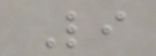Li
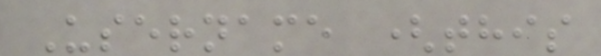Username (this
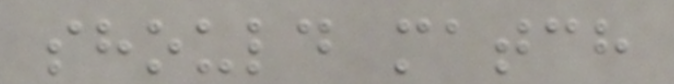should match
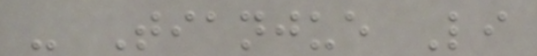- Tianjue Li
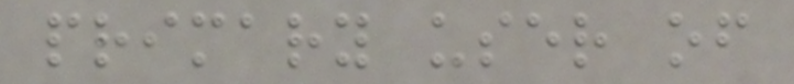primary user of
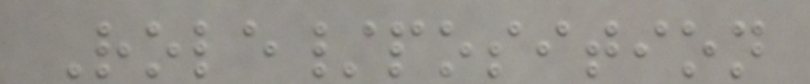Role/position
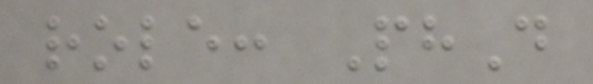role: PhD
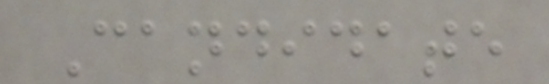Candidate
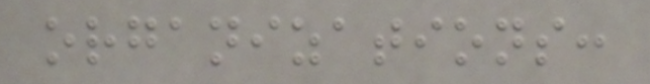organizations:
